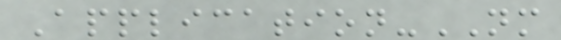Application-NM
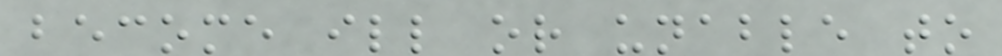become ill or unable to
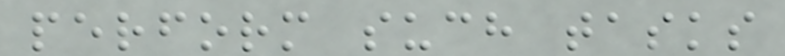perform such tasks
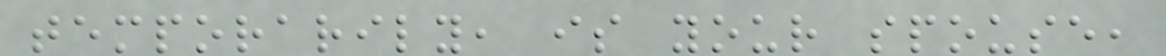temporarily, is your spouse,
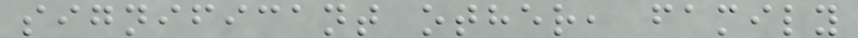significant other, family
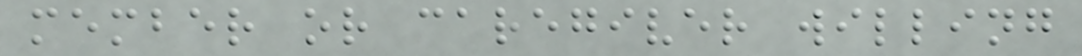member or caregiver willing
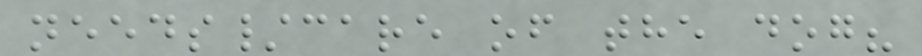needs/care of the dog?
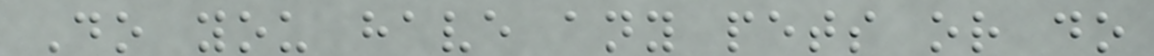Do you have any pets or do
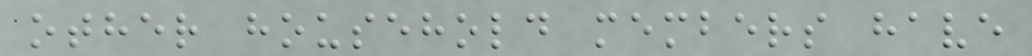other household members have
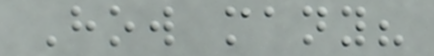How many?
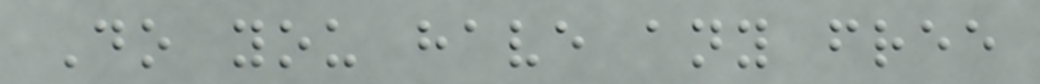Do you have any free
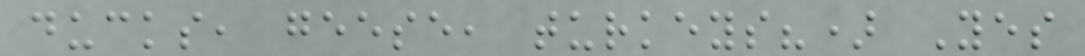ducks, geese, turkeys?) Yes
